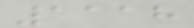1118
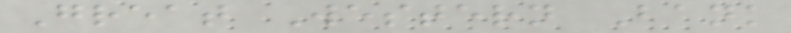Great Western Bank
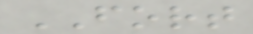FORT
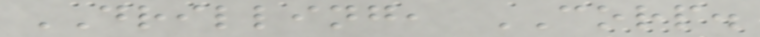DRILLING, CORP.
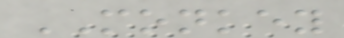MONKEY
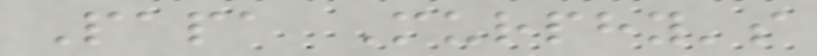Papa Murphy's
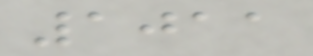1011
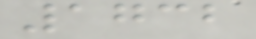1732
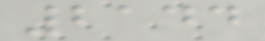2144
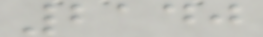2140
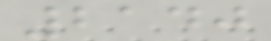2140
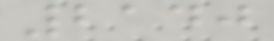2140
